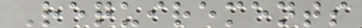Requirements
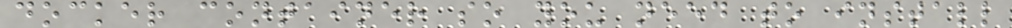docker container so you need to install
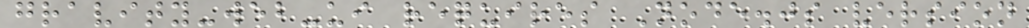gravity-web-ui requires Node.js version
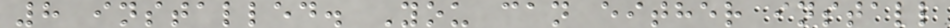8 installed. You can either install
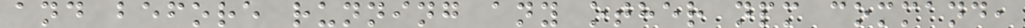and before running any other npm command,
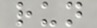run
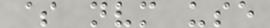$ nvm use
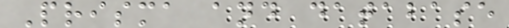Prisma and database
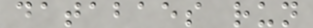databaes run
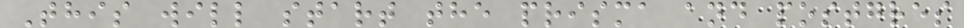This will start the prisma and postgres
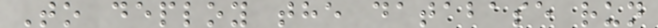To deploy the database run
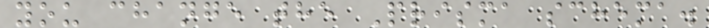you change the Prisma schema.
